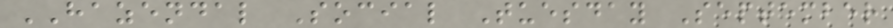HAZENDAL Social Tuesday September
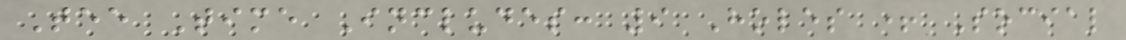Tee Time Includes: 9 Holes + Social
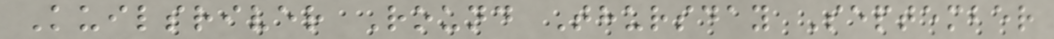Kuilsriver Round Thursday September
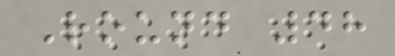Round 48
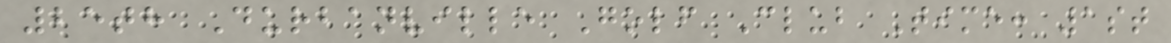25th Durbanville Golf Club Time: 1st
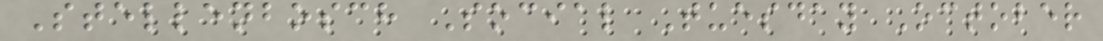Stellenbosch Social Tuesday October
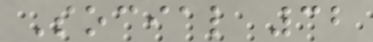Social 32
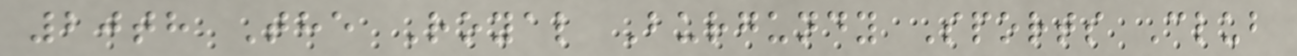20th The Royal Burgundy Sports Club
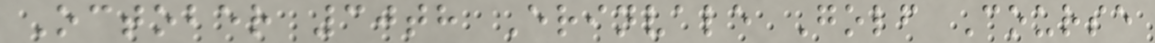October 30th Erinvale Golf Course
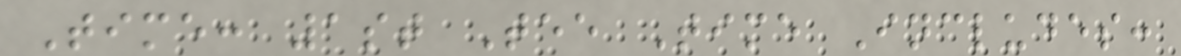Time: 1st Tee Time Includes:
